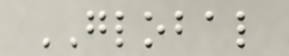GLOBAL
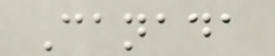Canada
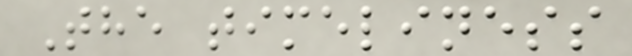The timeliness
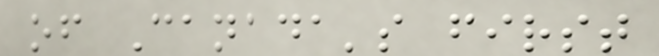of Canada's first
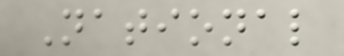National
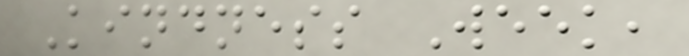Kindness Week,
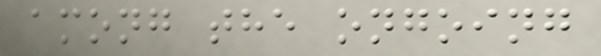among the ongoing
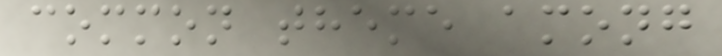common theme among
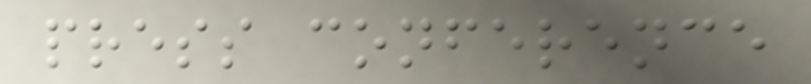press conference
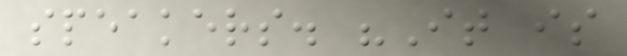speakers. "It is
